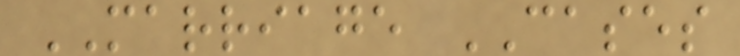MARRIAGE CASES
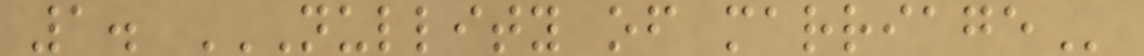1. NULLITY OF MARRIAGE
